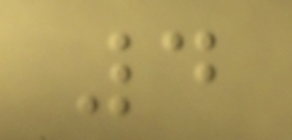4
